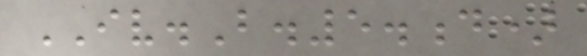IV.B.5.d)
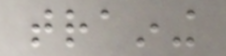training
